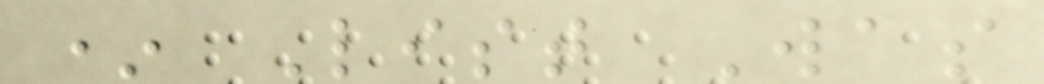* List Was
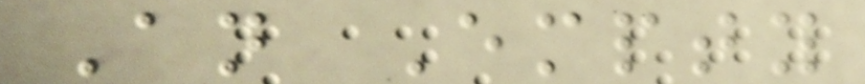An Empty
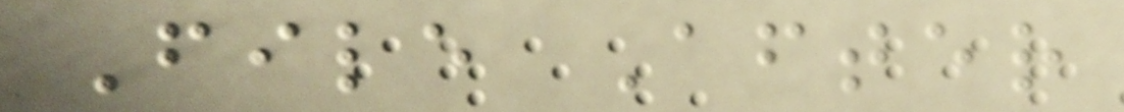File After
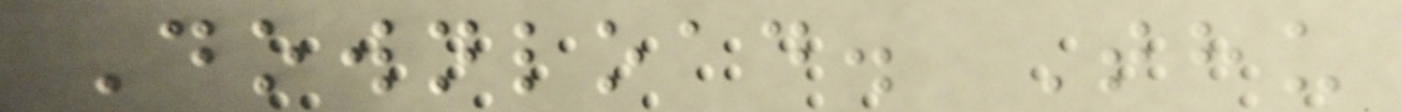Download. Thu
